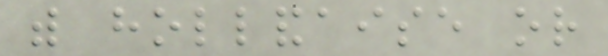with hollandaise or
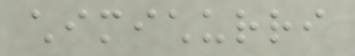chimichurri
